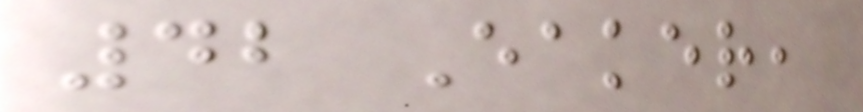42 Eaker,
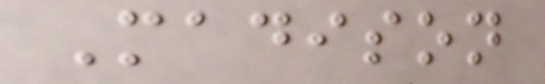Madison
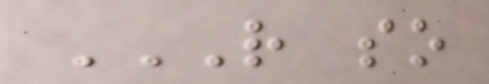R SO
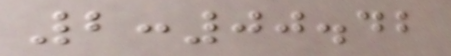2:00.42
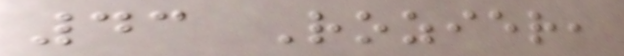43 Rozier,
